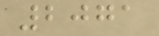2071
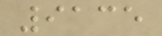9135
